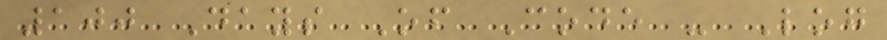100 Days Of Code - Log
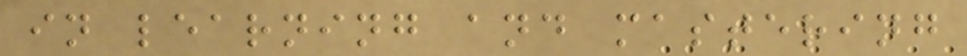in learning and mastering
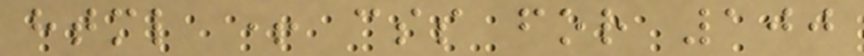html + css for 100
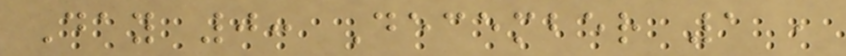Day 0: December 1 ,
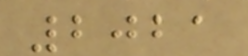2021
